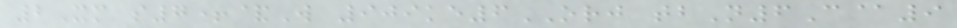2Xm s7+&W 909ke6ORJ tbN6C@9
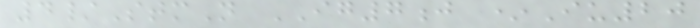4/StmN IG7j *Iu20
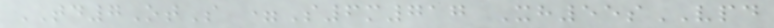TD7OtS =S6m717 Xh55sVPD
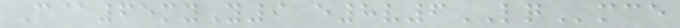C@65myY9 e8v6LQmce
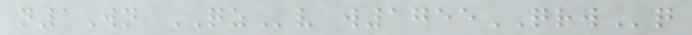n1Wn QZv w1755QRWq
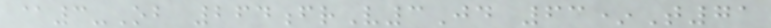@3-Ob 264frV3Jd 63*T71
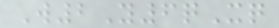W2Y6qXq
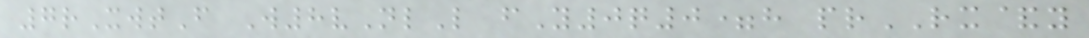7rXwtF W8vNlL fY0q0=h prRX&y
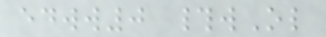edww0 #wOl
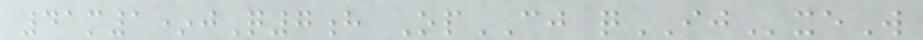41m1*jQ7h OpCJ qIJxeW
